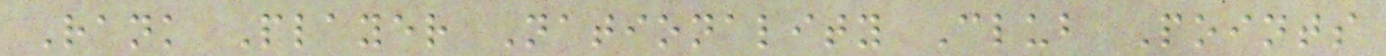Rank Player Nationality Club Points
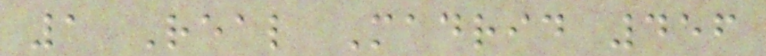1 Real Madrid 456
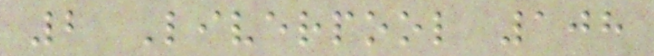2 Liverpool 108
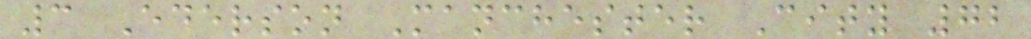3 Ederson Manchester City 72
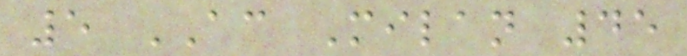5 AC Milan 45
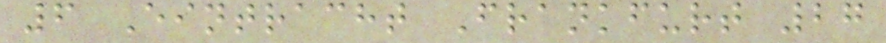6 Eintracht Frankfurt 27
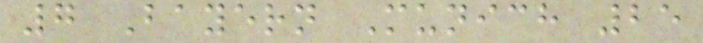7 Bayern Munich 25
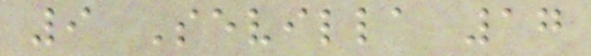9 Sevilla 17
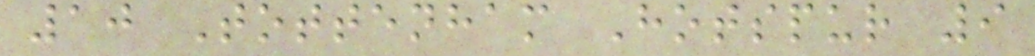10 Tottenham Hotspur 9
